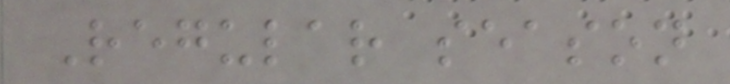Regular season
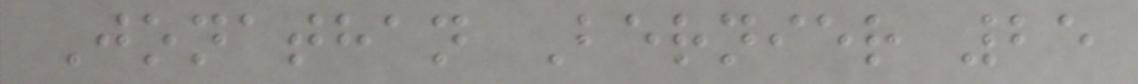Jonathan Bernier 25
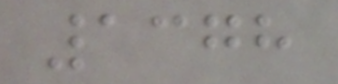1378
